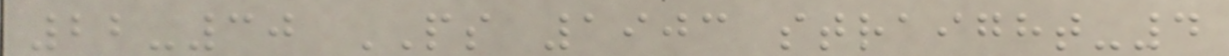22-30 PS 1903 straight-4
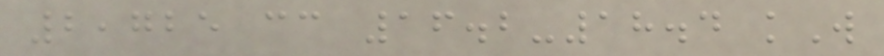2,725 cc 16.2-18.4 kW
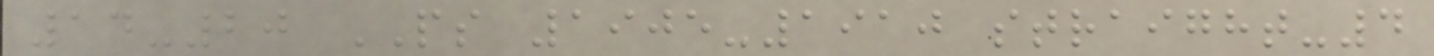14-20 PS 1905-1910 straight-4
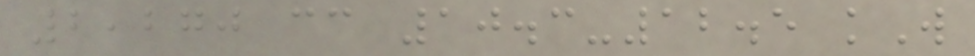2,270 cc 10.3-12.5 kW
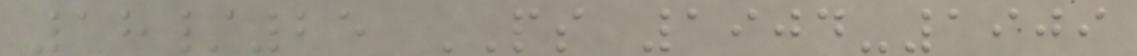18/25 PS 1904-1909
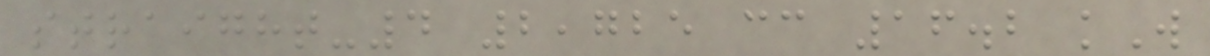straight-4 2,725 cc 16.2 kW
